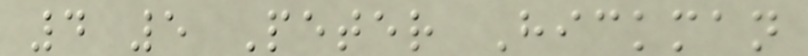4 5 Peter Hickman
